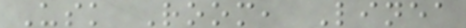Usk Room, Linea
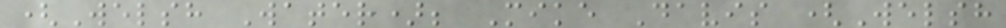(Welsh Water); Mike Davis (Welsh
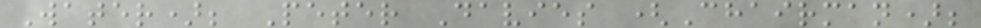Water); Peter Davies (Chairman);
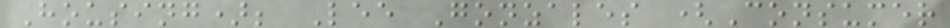Housing); Lee Gonzales (Consumer
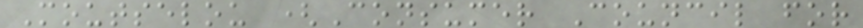Moutselou (Consumer Council for
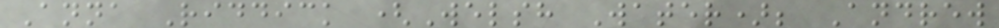Anna Riddick (Welsh Water); Andrew
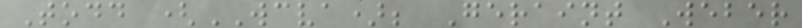Todd (WCVA); Geraint Weber
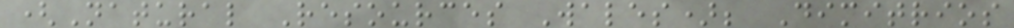(Natural Resources Wales); Dimitrios
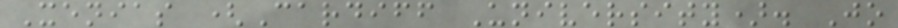Xenias (Cardiff University). Jo
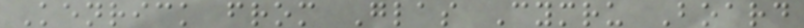Kenrick from Glas Cymru Board
